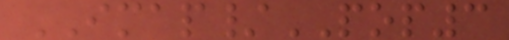IMAP/POP3
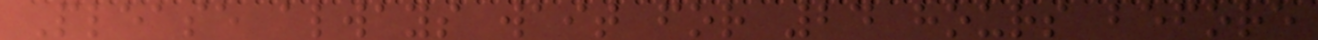Please always wait for 24 hours before
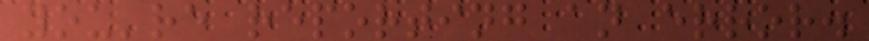you're reporting an error.
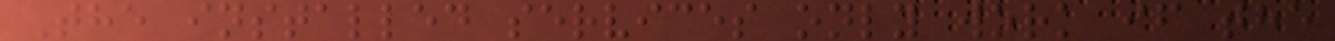The installed services only work if the
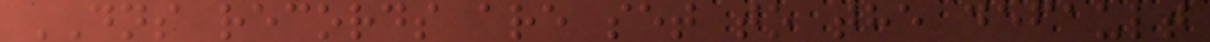DNS records are set to the default
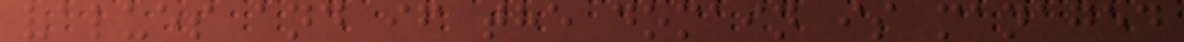values and if the domain is managed
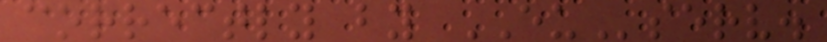correctly by EUserv.
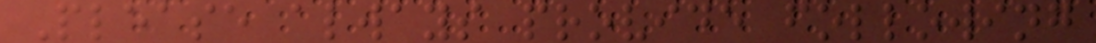Please always provide following
